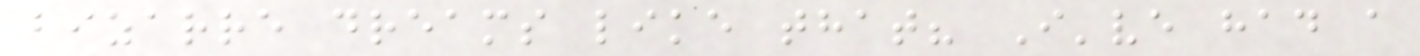bizarre dreams like that? I've had a
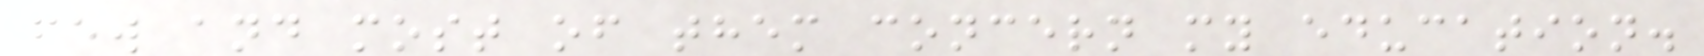few and most of them concern my education.
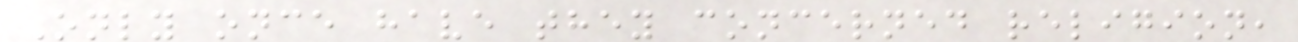Only once have they concerned religion,
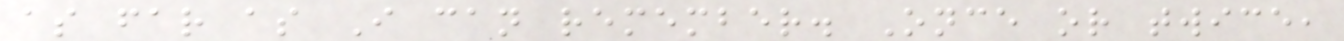as far as I can remember. Once or twice,
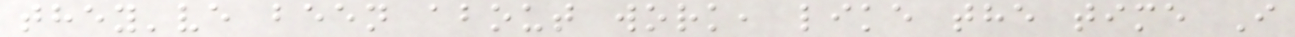they've been about work, like the time I
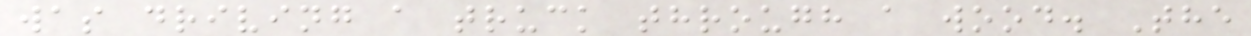was driving a truck through a wood. The
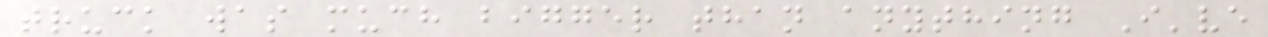truck was much bigger than anything I've
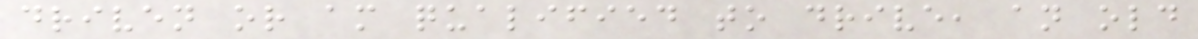driven or am qualified to drive, an old
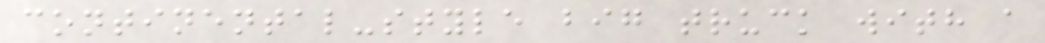continental-style big truck with a
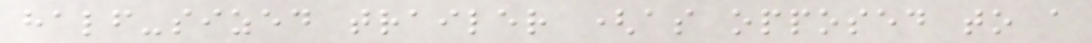half-sized trailer (as opposed to a
